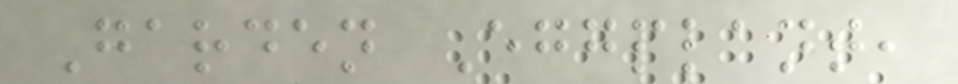Garden Eggplant,
